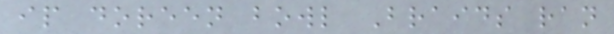ip doreen bowl Braids ran
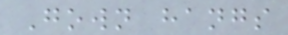Gown hangs
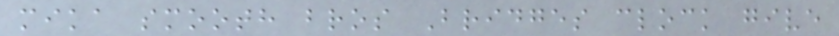mika smooth bros Bridges clock give
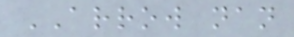ARROW nan
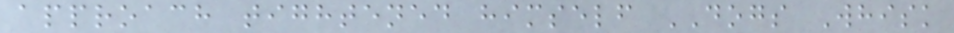approach tightened himself DOGS Whisk
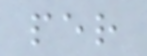per
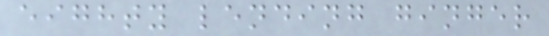eighty lending ginger
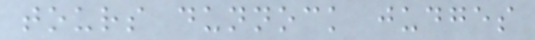tours dunnock judges
